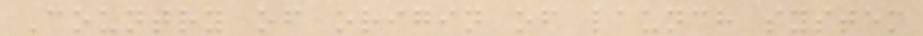Country of origin of launch system
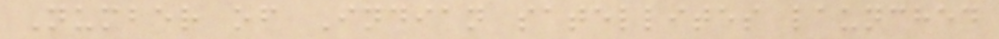Number of Indian satellites launched
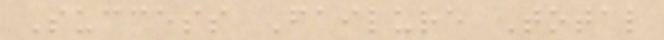Success Failure Total
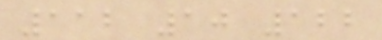112 10 122
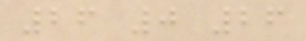26 0 26
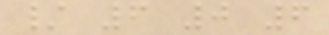/ 6 0 6
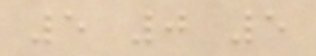5 0 5
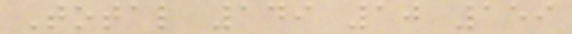Total 149 10 159
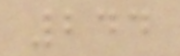244
